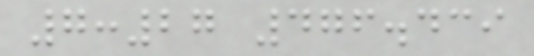7:27 476.439
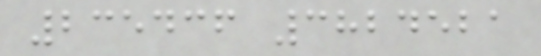235436 3824521
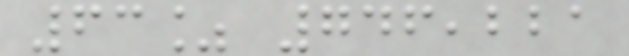63% 746,221
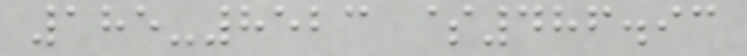185-8523 $486.93
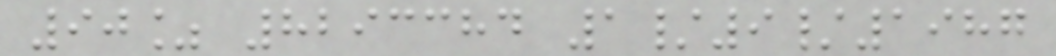90% 8293384 1/9/1987
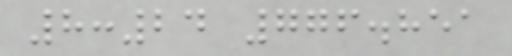8:24 776.851
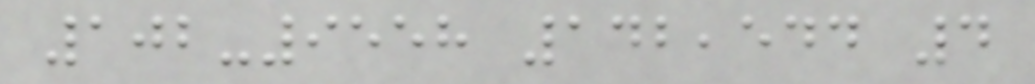102-9558 142,544 4
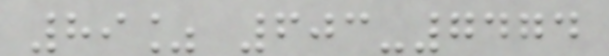89% 603-7474
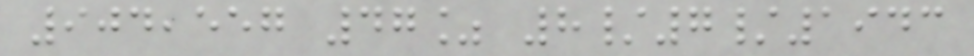904,557 47% 8/7/1943
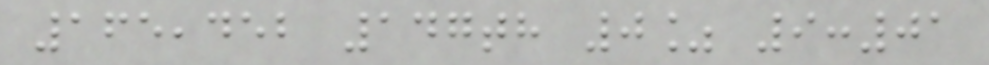165,452 147th 0% 9:01
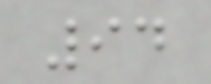94
